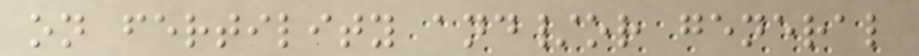on fertility and/or general
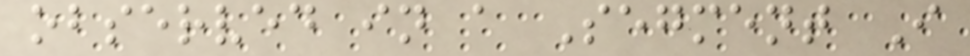observed in a Segment I
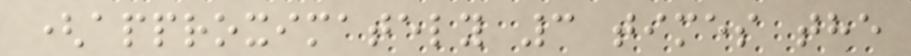(approximately 3 times the
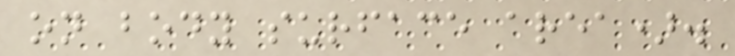on body surface area).
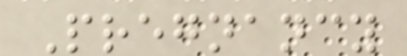Pregnancy
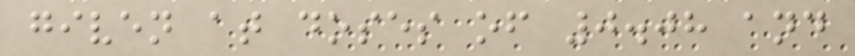given at doses of 0.08 and
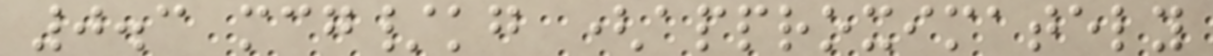0.3 mcg/kg (approximately
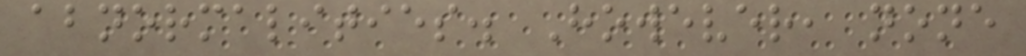abnormalities. However, none
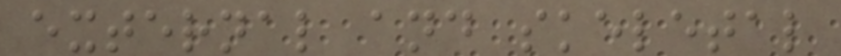external and skeletal
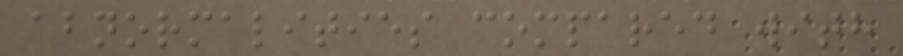abnormalities compared with
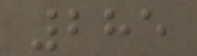285
